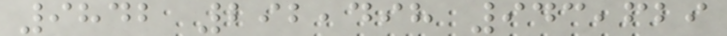9842 292,498 943,629
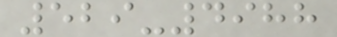529-4988
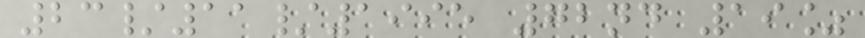23/11/1995 72nd 19%
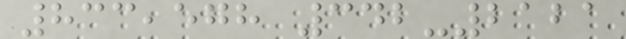833,578 342-2121
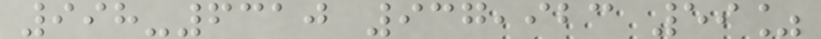998-6310 937,923 59%
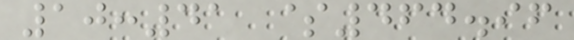10:41 $464.96
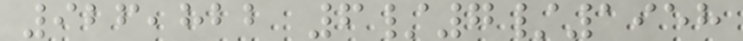926,822 6/7/1958
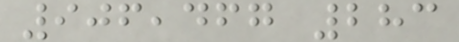906,467 283
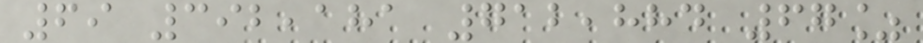69 392,181 712,884 67%
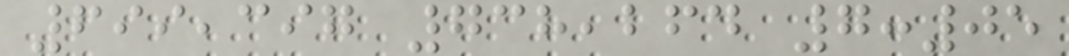699,397 738,264 7:05
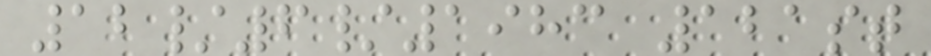12/6/1983 121st
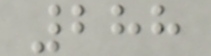288
